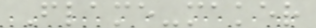Flame-maker
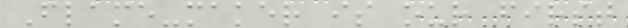Flame-maker is our first
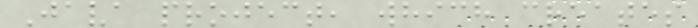Java project, which creates
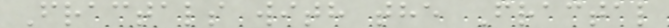Fractals with the Fractal
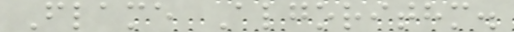Flame Algorithm.
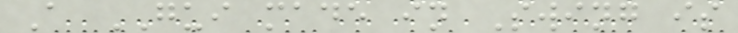A GUI made in Swing is
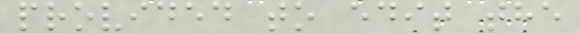provided to edit the
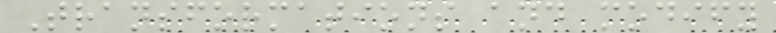Transformations and modify
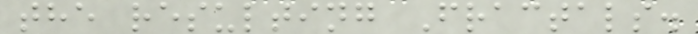the resulting Fractals.
